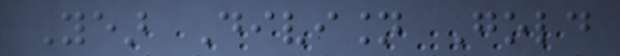Year Division Gold
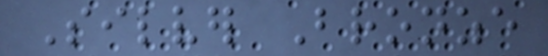Silver Bronze
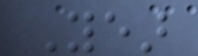Year
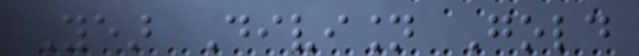Year Division Gold
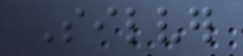Silver
